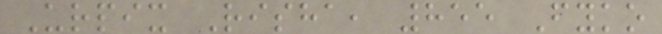Urpix Risha, 855 Fyko
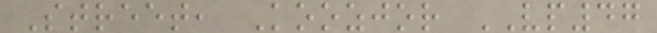Street, Koozjor VP47
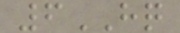6HQ
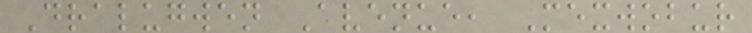Dralugwen Avenue, Mexwobur
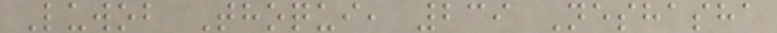Luwob Thoqui, 239 Neshasha
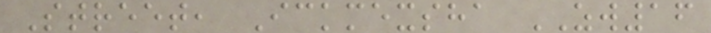Street, Ickmexsha ZW16
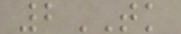2TK
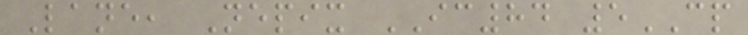Lane, Nepix IC84 5CP
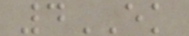4EK
